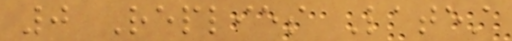0 Replies Latest
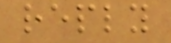reply
